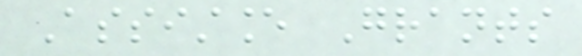Assistance Grants
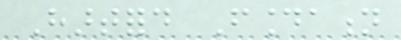Hartford Foundation
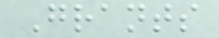Grants
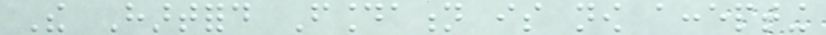The Hartford Foundation is now accepting
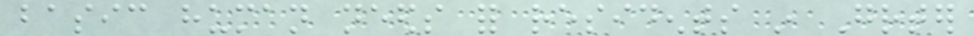basic human needs for residents in Greater
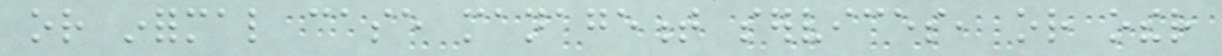or informal case management services, or other
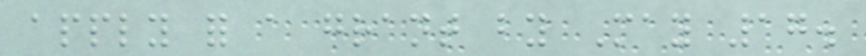apply for a grant by May 17.
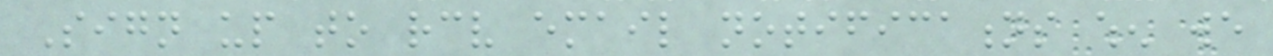Sign up to receive email notifications when we
